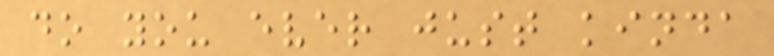do you ever just kinda
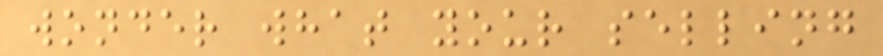wonder what your selling
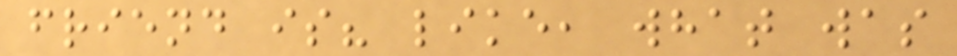friend is? like, what was
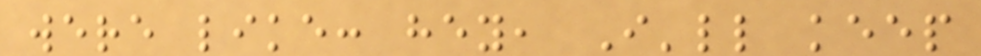were like: hey, I'll keep
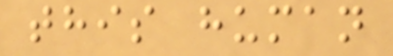this human
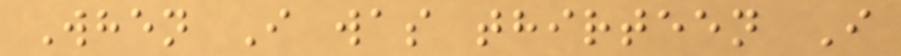When I was thirteen I
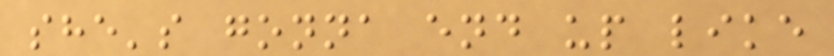she's gonna end up like
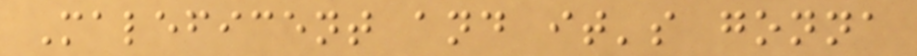Maleficent and it's gonna
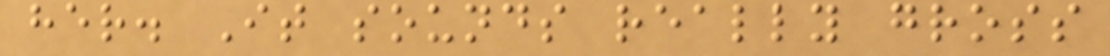her. It sounds really gross
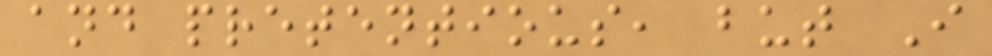and pretentious, but I
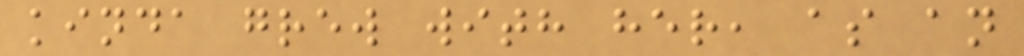kinda grew with her, as an
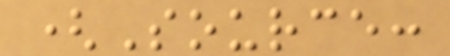(Source:
